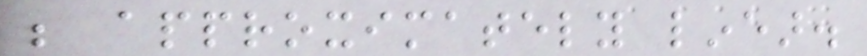be approximately linear.
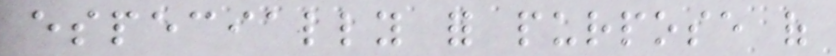especially for purpose of
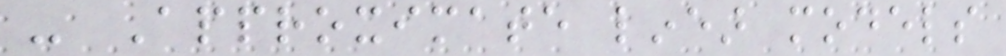- Approximate linear models
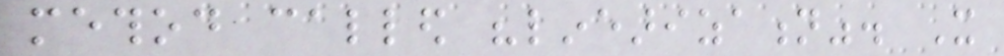method called "linearization". It
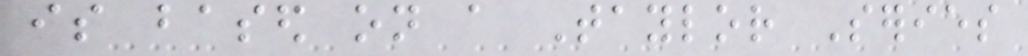is based on a Taylor Series
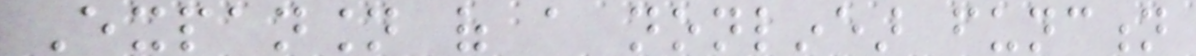Expansion of a nonlinear function
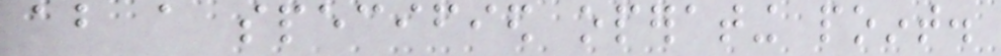about a specified operating point.
